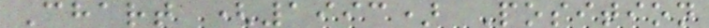Chart (1993) Position
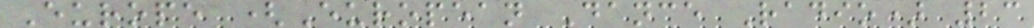Europe (European Dance Radio) 23
